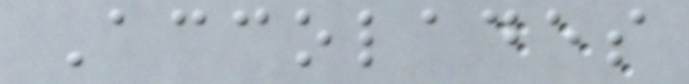Accolades
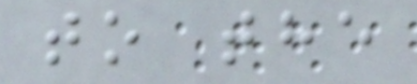to the
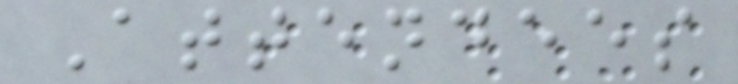Attendees
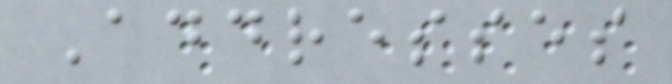Addresses
